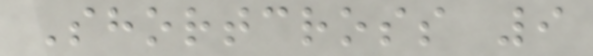Shortcross 9
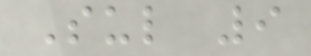Sul 9
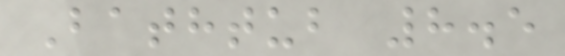Bathtub 8.5
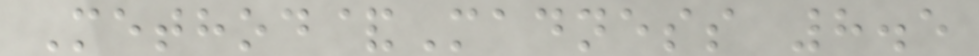Method&Madness 8.5
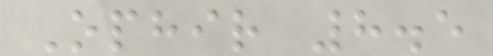Ophir 8.5
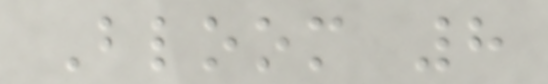Bloom 8
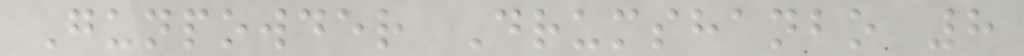Gunpowder Drumshanbo 8
